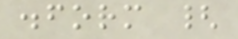.form {
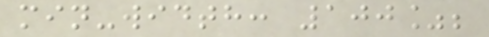min-width: 100%;
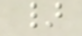}
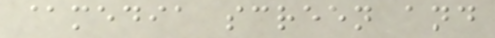@media screen and
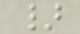}
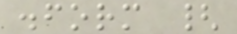.form {
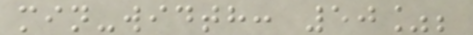min-width: 50%;
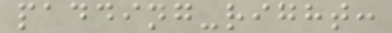padding-right:
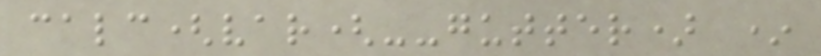calc(var(--gutter) *
